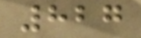827
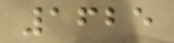1625
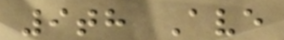9th Ave
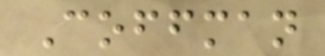Coffman
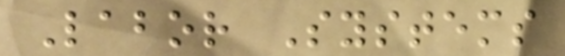Labor Systems
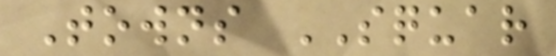Towns SQUAR
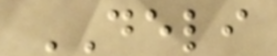DELI
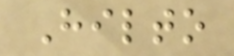Hilto
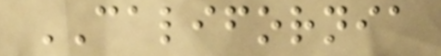CALIFORNIA
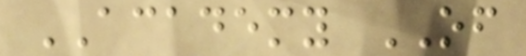ACADEMY OF
